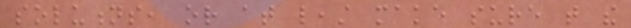solutions, or at least make sure that the
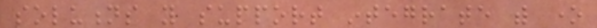solutions you support integrate with one
